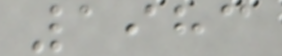1983
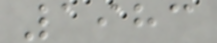1983
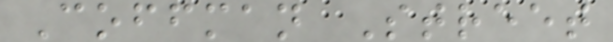Coffman Street
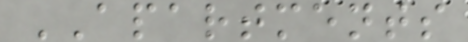APARTMENTS
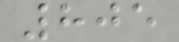805
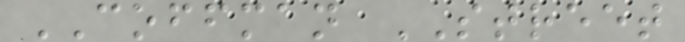COFFMAN STREET
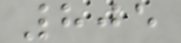805
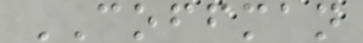COFFMAN
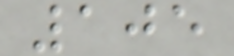105
